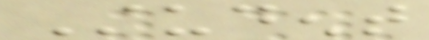Student
